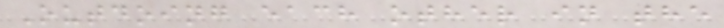Outdoing each other in the
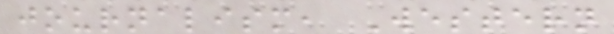journalism, Western
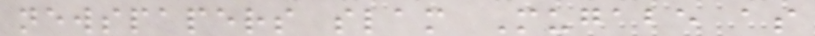newspapers slam Mugabe as
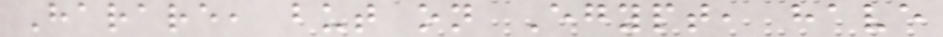Harare, but on Egypt, have
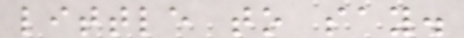little to say.
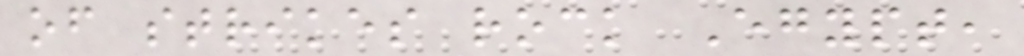of strikes rock Egypt,
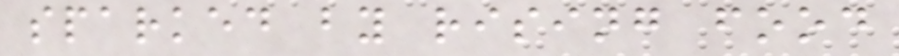sparked by rising food
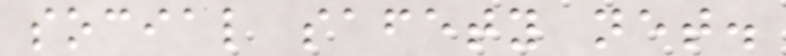social safety net.
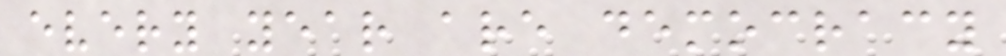every year are democracy
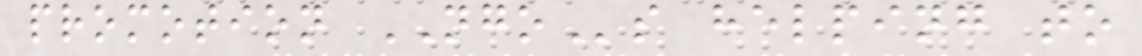promotion NGOs helping to
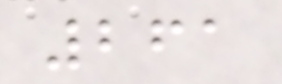261
